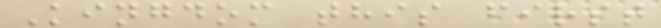Kingdom this first
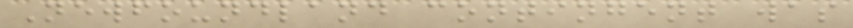Newfoundland contingent was
